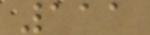111
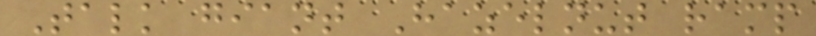Talk giant Hazelnut ramp
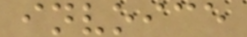invoice
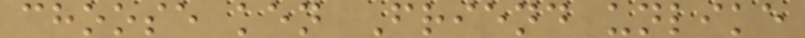choose ken Friend unlike
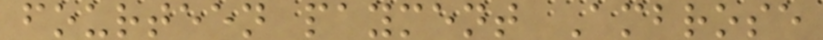fourteen payment Ambrose
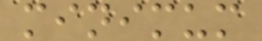minimum
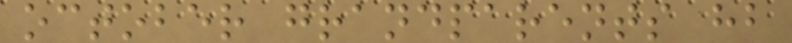october grandparents hb
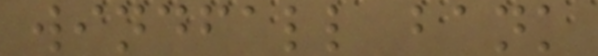windfall bank
